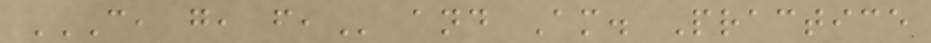C, G, F, and Am. Practice
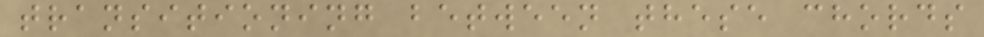transitioning between these chords
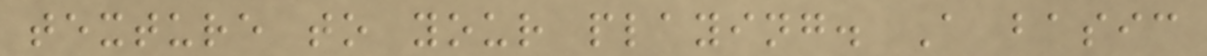texture to your playing. A basic
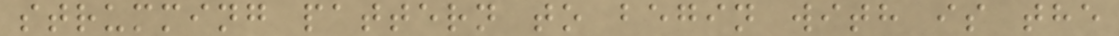strumming pattern to begin with is the
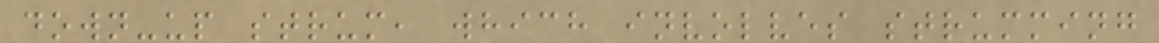down-up strum, which involves strumming
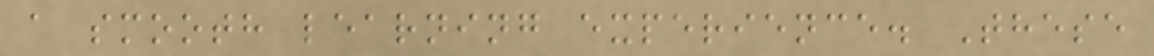a smooth learning experience. These
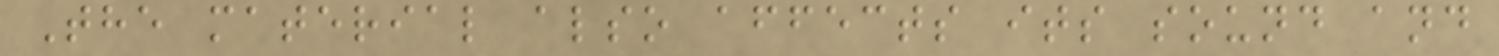The material also affects its sound and
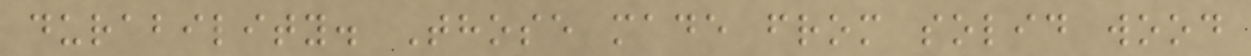durability. Those made from solid wood
